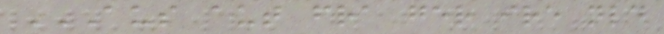AUS AUT FRA GER IRE NLD
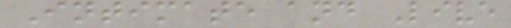Intimate and Live
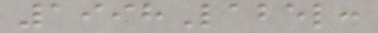1998Label:
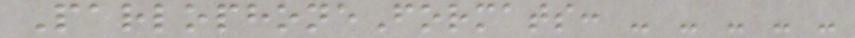ParlophoneFormats: - - - - -
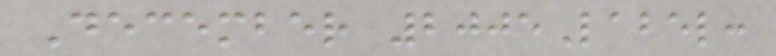December 2005Label:
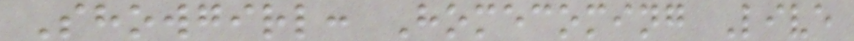Showgirl: Homecoming Live
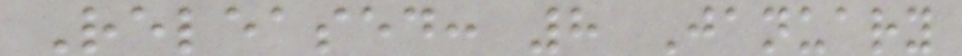Released: 8 January
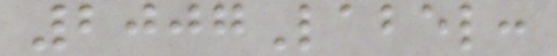2007Label:
